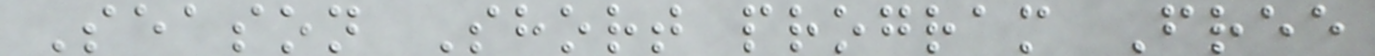Season Short program Free
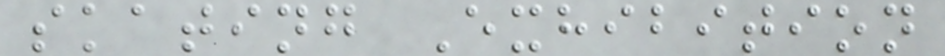skating Exhibition
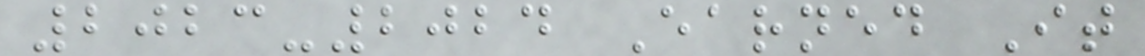2023-2024 Earned It
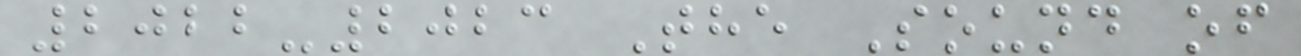2022-2023 The Sound of
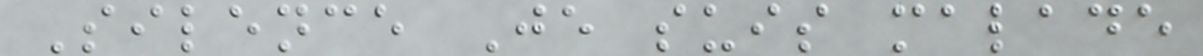Silence Je suis malade
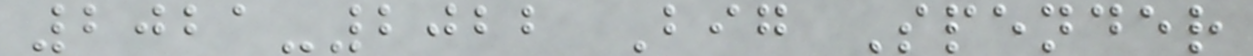2021-2022 Big Spender
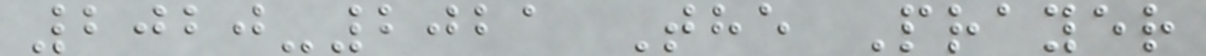2020-2021 The Prayer
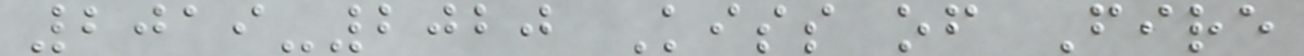2019-2020 Kiss of Fire
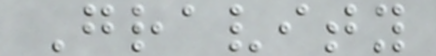Gravity
